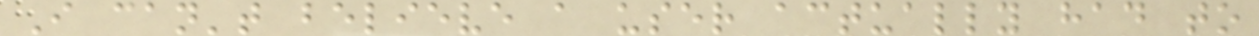I can't believe a user actually had to
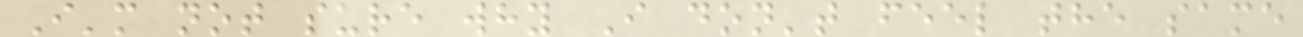I'm not sure why I don't feel the same
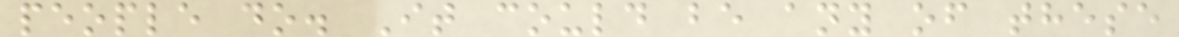people do. It could be any of these
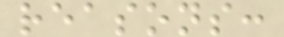reasons:
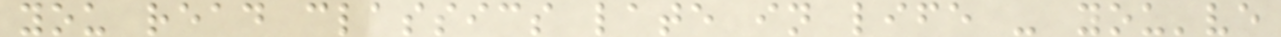you read classics late in life - you've
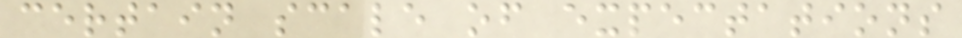certain scale of expectations
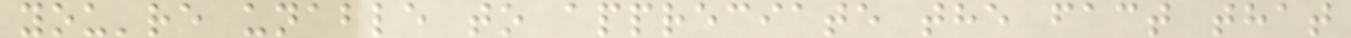you're unable to appreciate the fact that
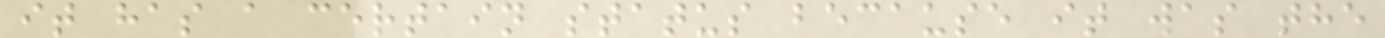it has a certain status because it was the
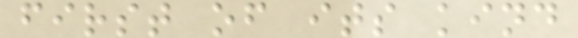first of its kind
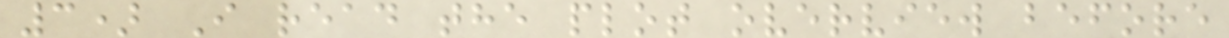3) I read the plot overview before
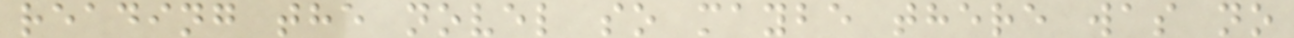reading the novel so maybe there was no
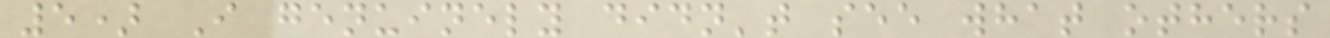5) I genuinely didn't see what others
